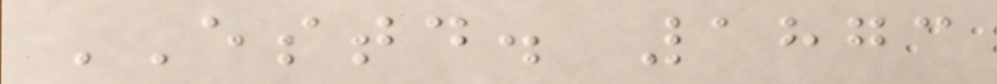ESTD. 1873
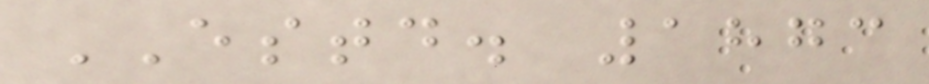ESTD. 1873
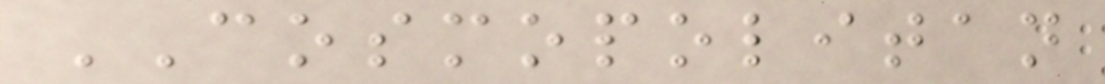COSMOPOLITAN
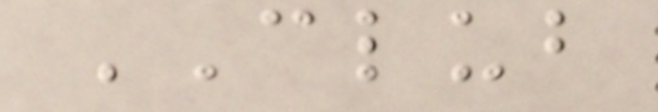CLUB
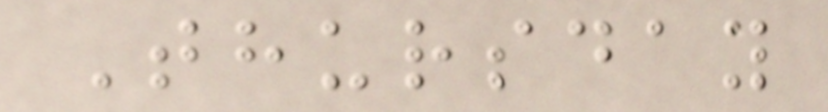Thursday
